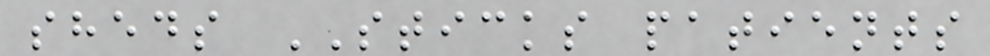sheds STICKS patients
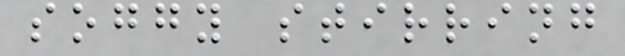soggy stirring
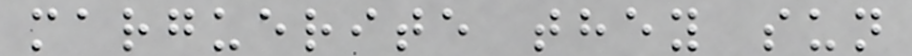marguerite they sun
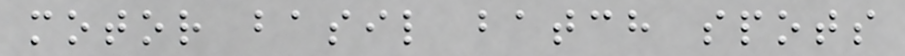motor basil batch spots
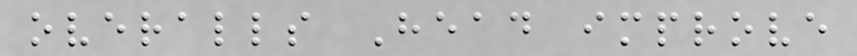overalls Head improve
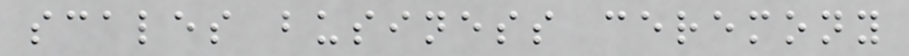scales business ceremony
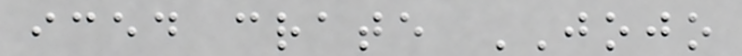iced crate JOJO
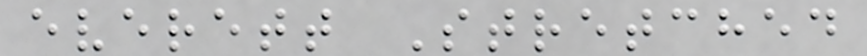everett Stretched
